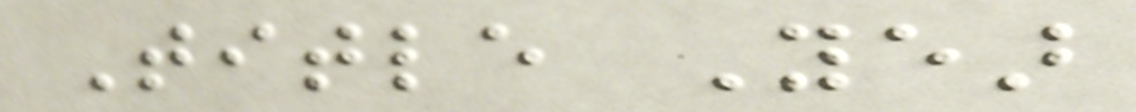Title Year
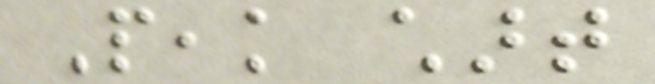Peak chart
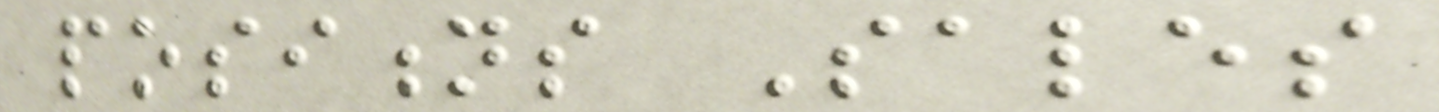positions Sales
